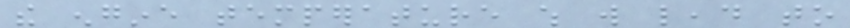the engine temperature which will lead to
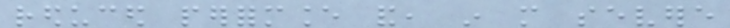reduced performance and, in more severe
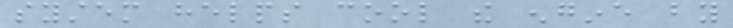system helps cool the engine by
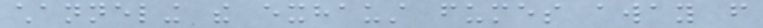channeling the exhaust fumes away from
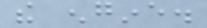the engine.
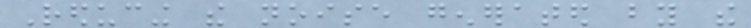Reducing the noise generated by the
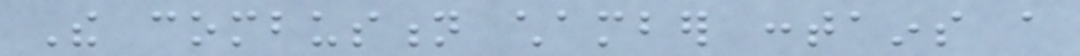The combustion chamber contains a
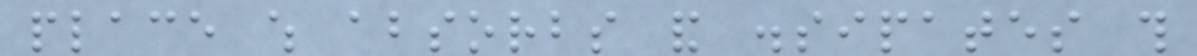place which absorbs and dissipates this
